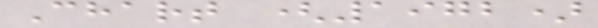Chart (1972)
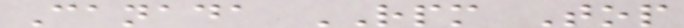Canada RPM Top
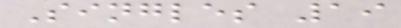Singles 19
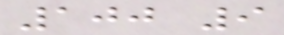100 9
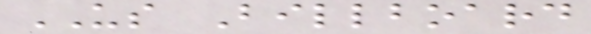US Billboard
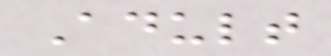Adult
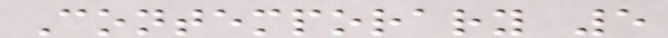Contemporary 5
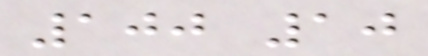100 10
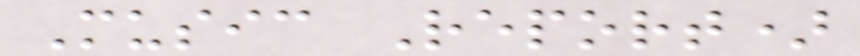Music Report)
